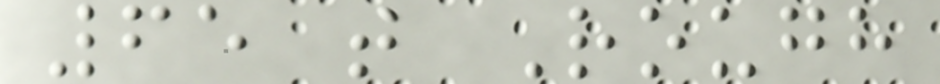65 t Rough
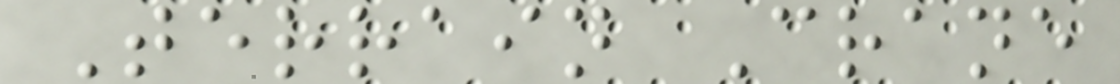Terrain Crane
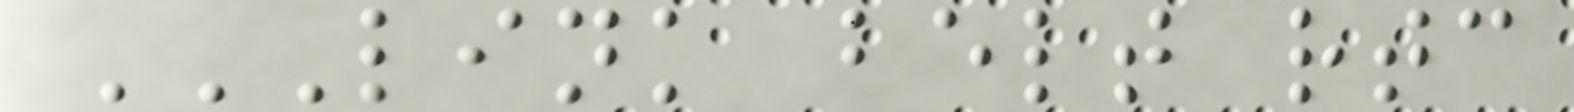LINK BELT RTC
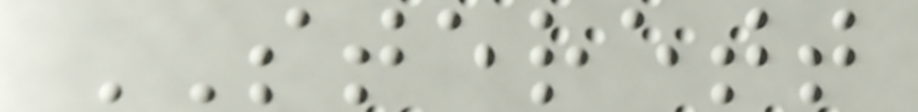STERETT
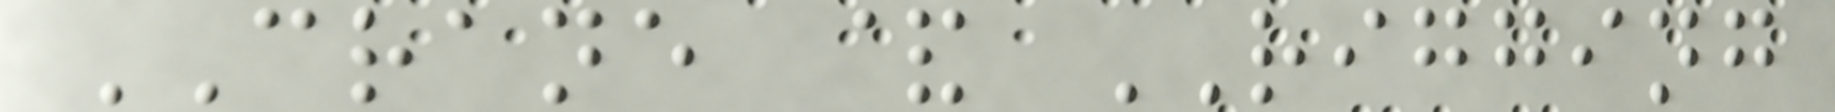CRANE & RIGGING
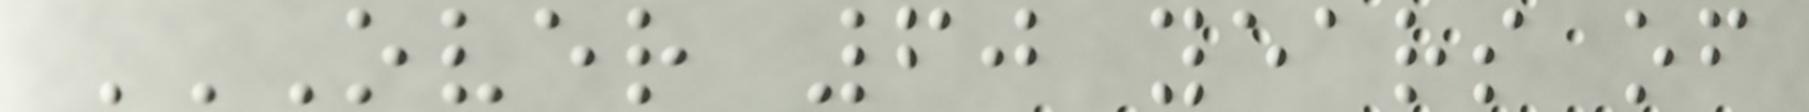OVER 60 YEARS OF
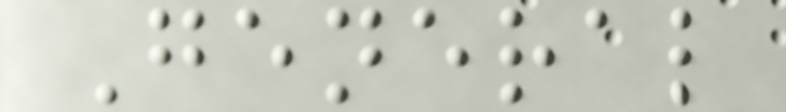General
